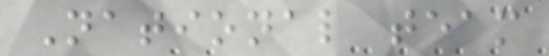National team
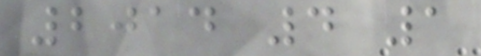2014 4 1
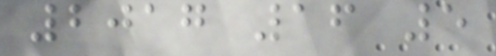2017 16 5
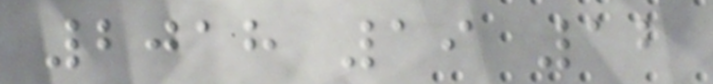2018 19 12
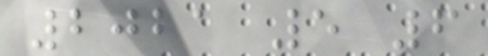2021 5 6
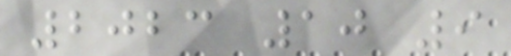2023 10 9
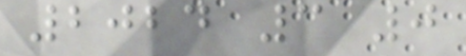2024 3 0
